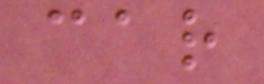car
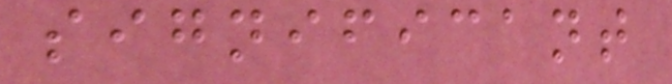significant
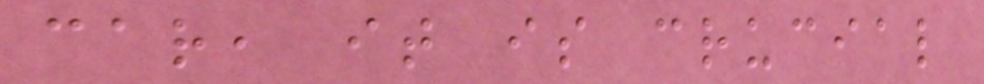car, it is crucial
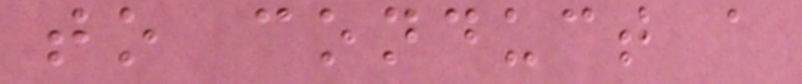to conduct a
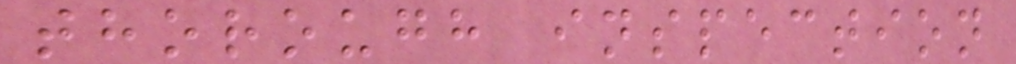thorough inspection
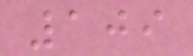109
